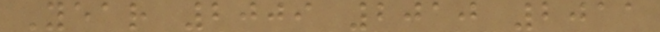Year 2009 2010 2011
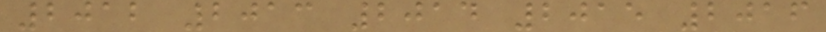2012 2013 2014 2015 2016
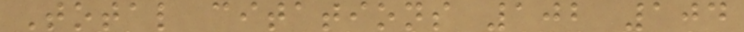Total citations 102 104
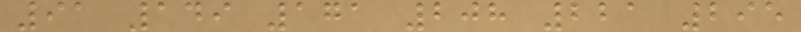91 149 171 208 221 295
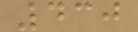430
